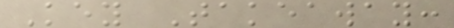Key Takeaway:
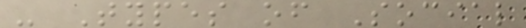- Types of Social
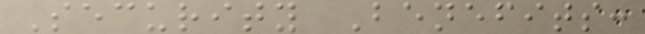Security Benefits:
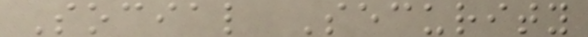Social Security
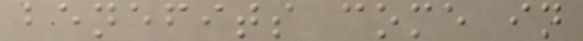benefits come in
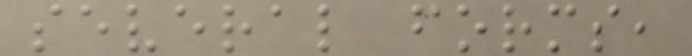several forms,
